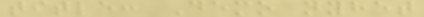title: Demo nyhet
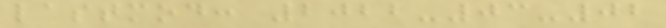lastmod: 2022-03-02
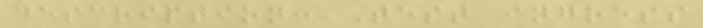description: Test ingress
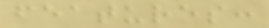features:
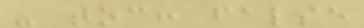- toc: false
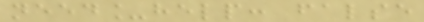need_help: false
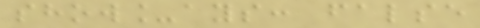show_ays: false
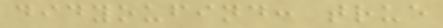didyoufind: true
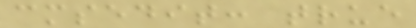cmsedit: true
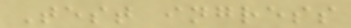Test ingress
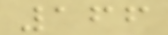166
